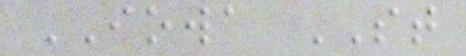IOWA ST
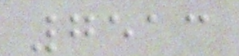7513
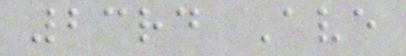23rd Ave
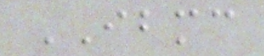IBMC
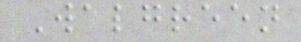Walgreen
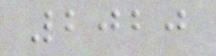2020
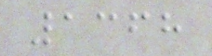1368
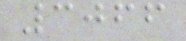3066
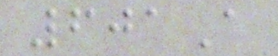601A
